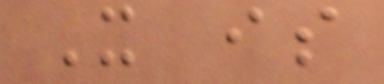It is
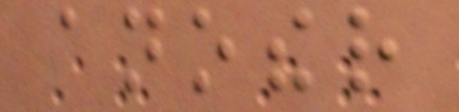another
